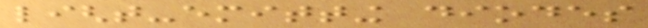light-emitting diodes
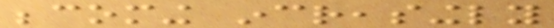becoming increasingly
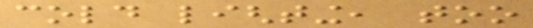cold lighting, too
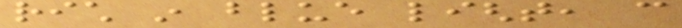rich in blue light, can
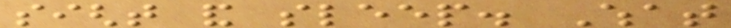sight and sleep. What
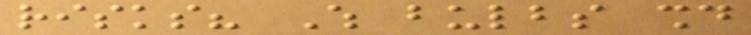risks? Which bulbs should
